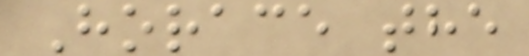Horace the
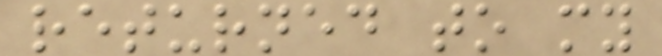returned to my
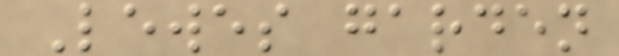Lewes garden
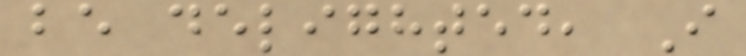be delighted, I
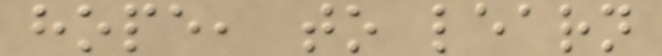hope, to learn
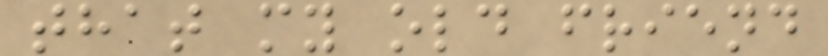that my old friend
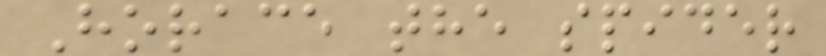Horace the spider
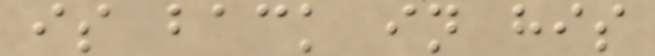is back in his
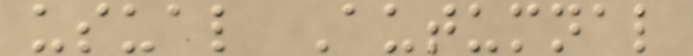usual Autumnal
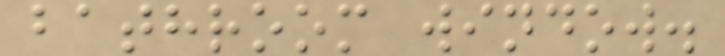bathroom window.
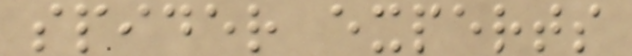spider experts
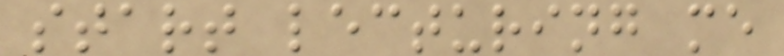start lecturing me
